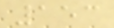153
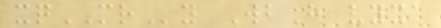xqMRy WbH vyxa
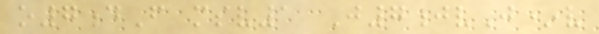o7dF msv1 J7jvJ*v
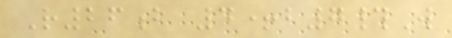R26b 4+b7#W
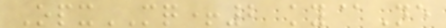OpxMQ+2 ky@Ne
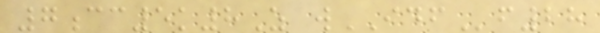7cc5k8Z wIDFf28
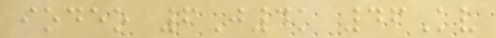iodeo 6J4k 46Kv
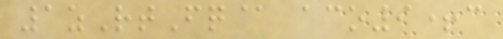1zRtFq@ aco9+c
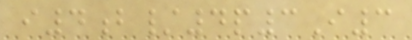i4b/4p3I3
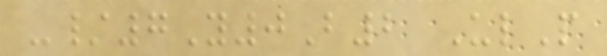-/7Y0B2 UlP
